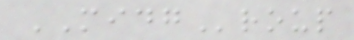MIDGroup
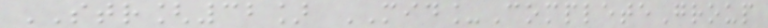STR[32] MID_CompleteGroup
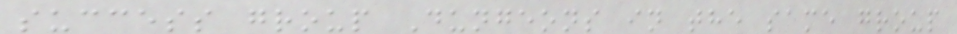success group Dungeons in the same group
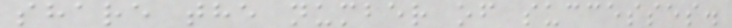share the number of successes.
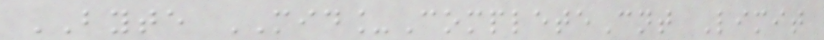BYTE MID_CompleteCnt Limit
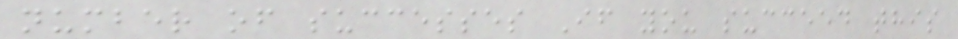number of successes If you succeed this
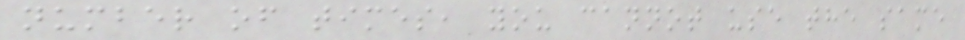number of times, you cannot use the same
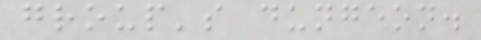group's dungeon.
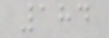184
